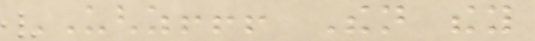UGHZ!!! Then they
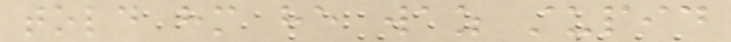told him he waz stupid
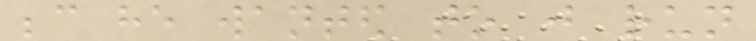because he wanted to just run
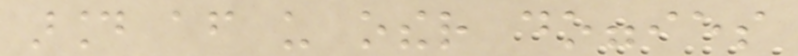around after us other doggies
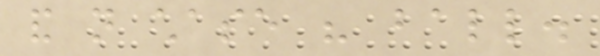and not chase his ball.
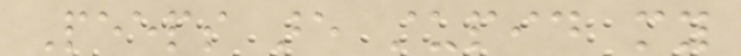Peeps are stupid my
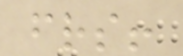friends!
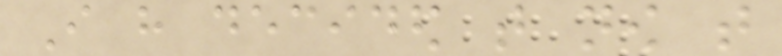I have decided that now that
